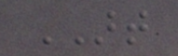ART
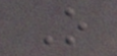O
